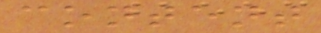content
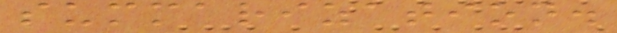summarization.
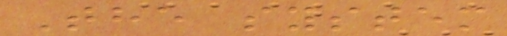The system
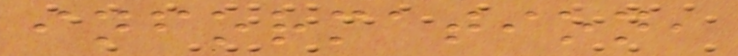information,
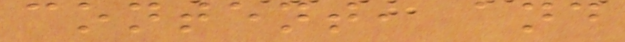content, and
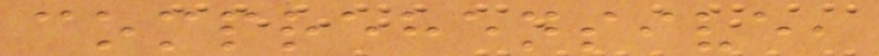comprehensive,
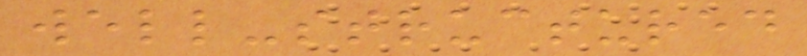well-structured
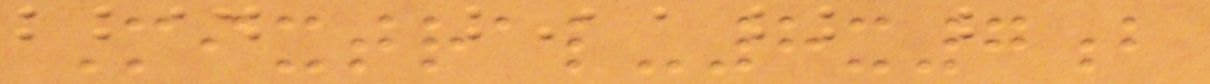Mixtral-8x7b
